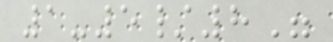1-5/8"
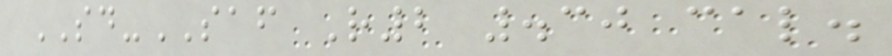SD-SAF R2 .30 cal.
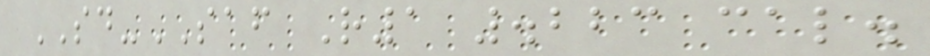SD-SAF R1 .223 cal.
